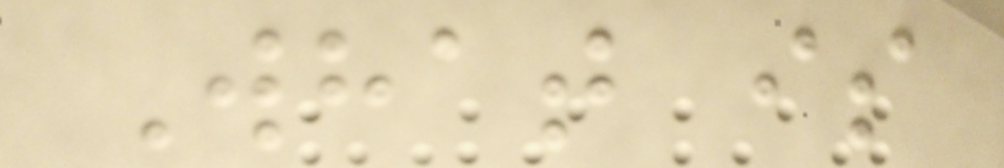What is
